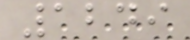1249
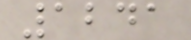1241
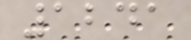1241
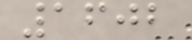1602
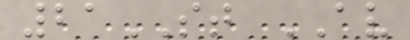21ST AV
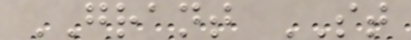GRANT ST
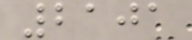2101
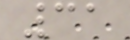31
